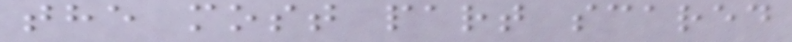the most part scared
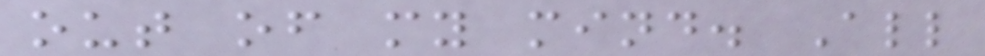out of my mind. All
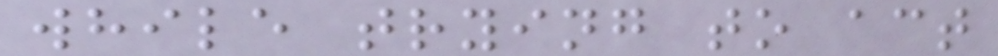while trying to act
